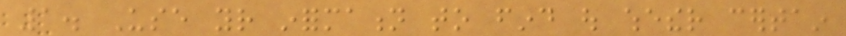1. Use your information to find out whether certain
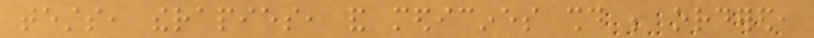tests, therapies, and medicines should be ordered,
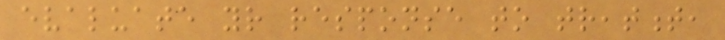evaluate your response to treatment,
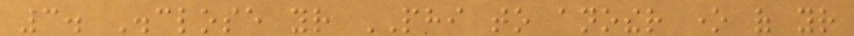3. Disclose your PHI to another one of your
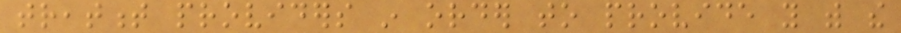treatment providers in order to provide you with the
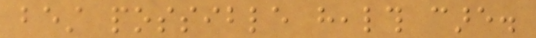best possible health care.
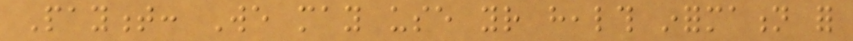Payment: We may use your health information for
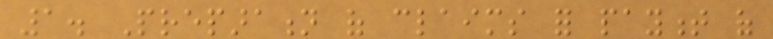1. Preparation of claims for payment of
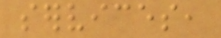services,
